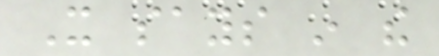It says in the
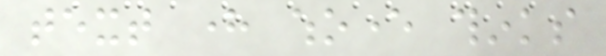text here whoever thinks
